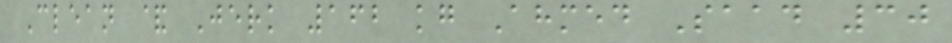Clean & Jerk 162 kg Ahmed Saad 30
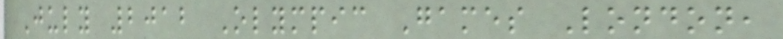July 2012 Olympic Games London,
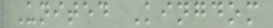United Kingdom
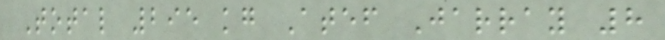Total 295 kg Atef Jarray 8
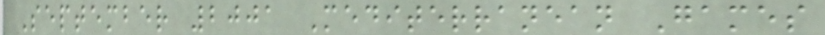September 2001 Mediterranean Games
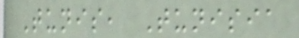Tunis, Tunisia
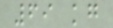69 kg
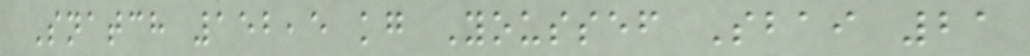Snatch 152,5 kg Youssef Sbai 21
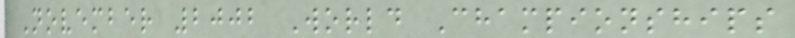November 2002 World Championships
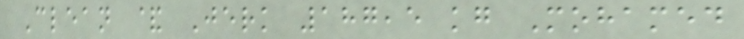Clean & Jerk 187,5 kg Mohamed
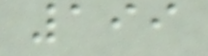199
